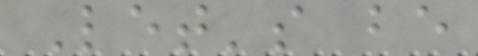Let's be
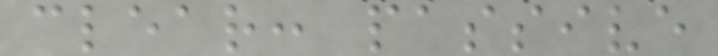clear: passive
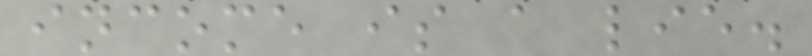income is a lie.
